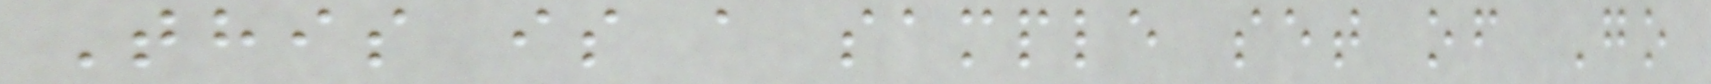This is a sample set of Go
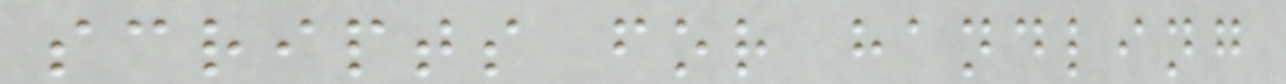scripts for handling
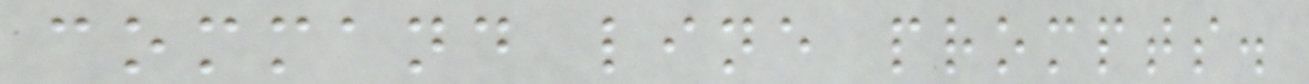command line prompts.
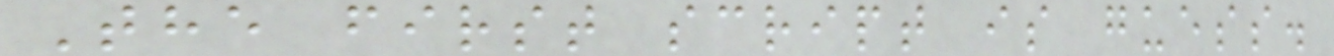The first script is guess.
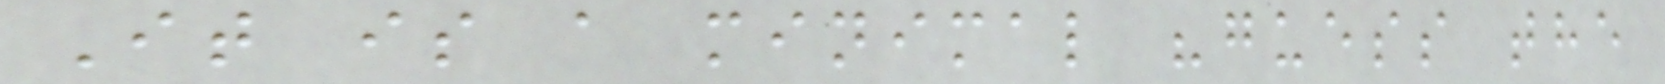It is a minimal "guess the
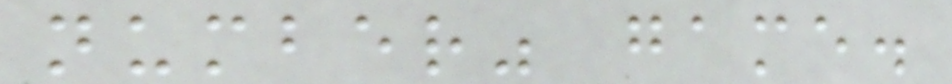number" game.
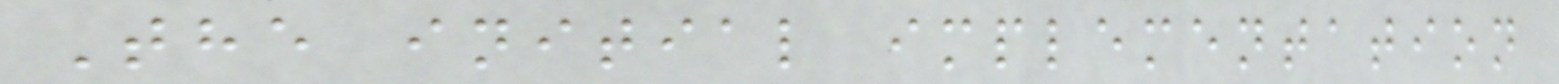The initial implementation
